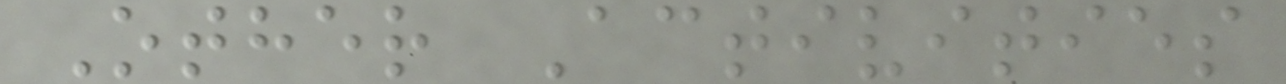Other Activities
